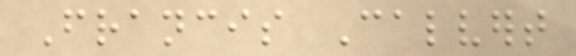Francis Calvert
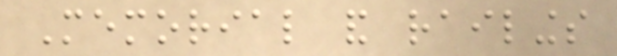Memorial and railings
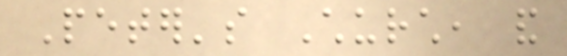Peter's Church, and
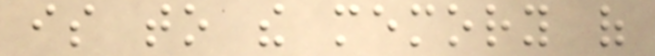is to the memory of
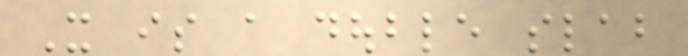It is a double slab
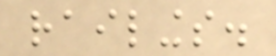railings.
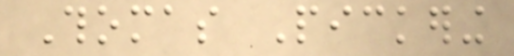Thomas Pickering
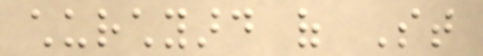churchyard of St
